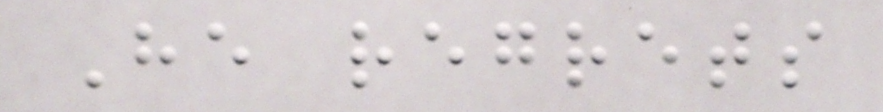He regrets
